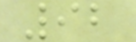92
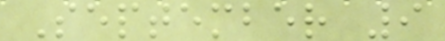September 9
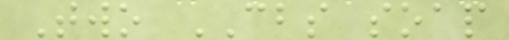Two CBS soap
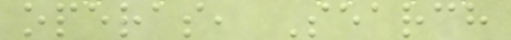operas, Search
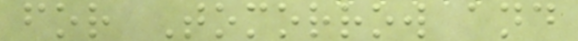for Tomorrow and
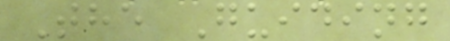The Guiding
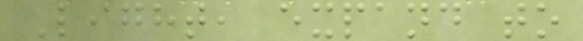Light, expand to
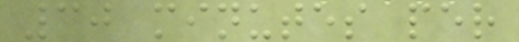30 minutes per
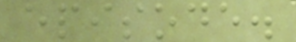episode.
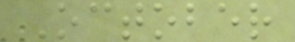October
